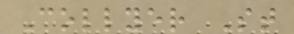Collyer St
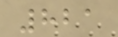821
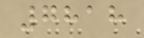7818
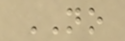NO
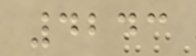4243
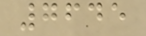7645
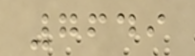7649
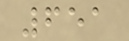651
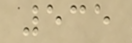535
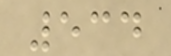534
